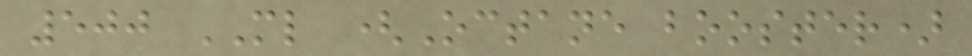500 ML (Octane booster)
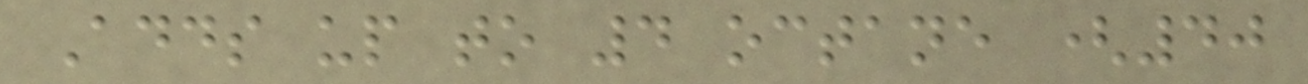Adds up to 4 octane (40
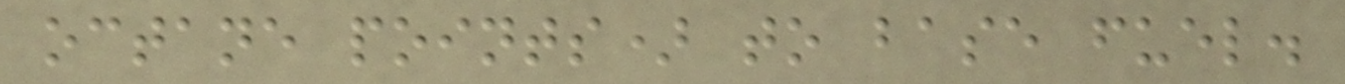octane points) to base fuel.
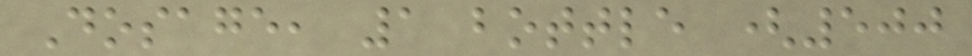Dosage, 1 bottle (500
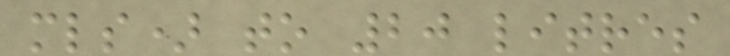mls) to 20 litres
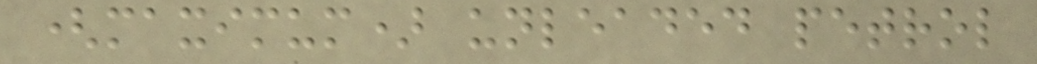(maximum) unleaded petrol
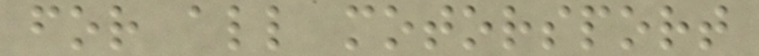for all motorsport
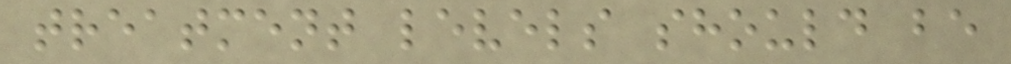treatment levels should be
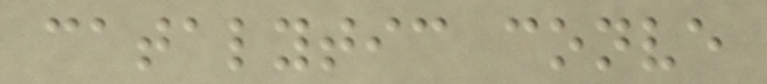catalytic conve
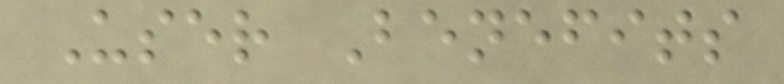User Benefits
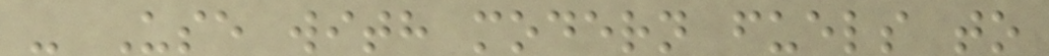- Use with modern fuels to
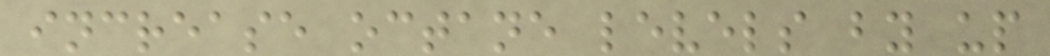increase octane levels by up
